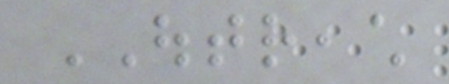OUTREACH
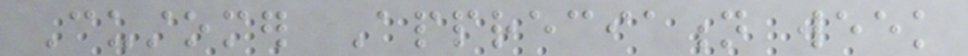Customer Appreciation week
